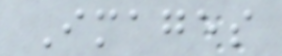Images
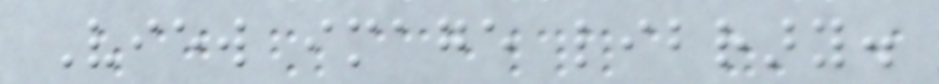View image library.
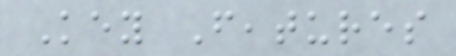Key Features
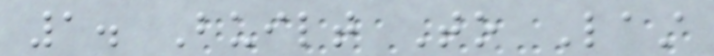1. Built To Last
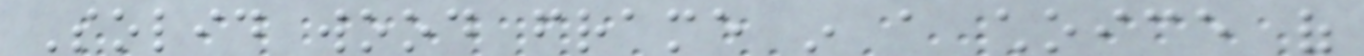Solid wood frame in a choice of
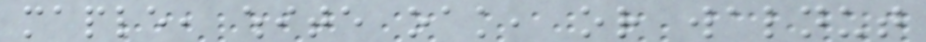maple, white oak, or walnut
